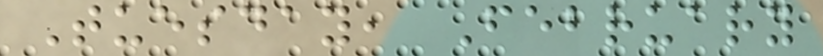Tuesday, February
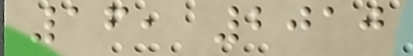16, 2010
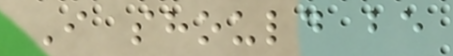I should be
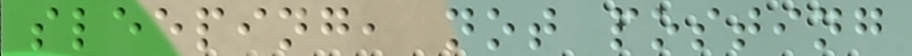sleeping, not posting
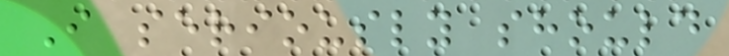I seriously should
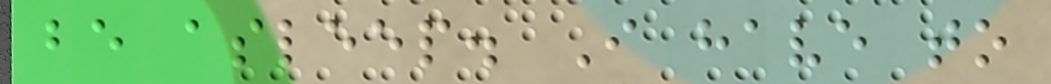be asleep. I have to
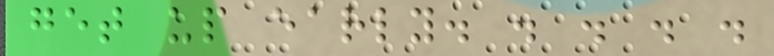get up early. . . . .
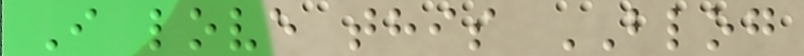I love this BLOG
